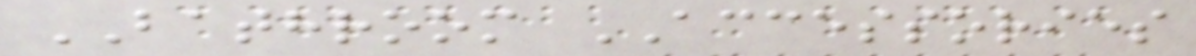BATHROOM ACCESSORIES
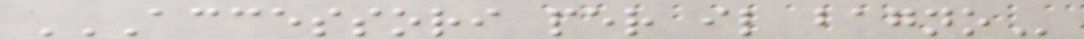ACCESSORI PER IL BAGNO
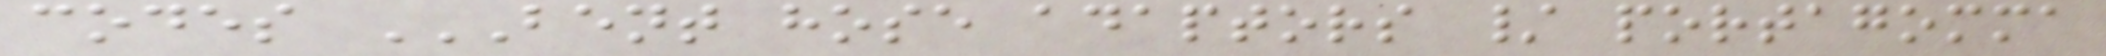codes BENT HOSE ADAPTORS / PORTAGOMMA
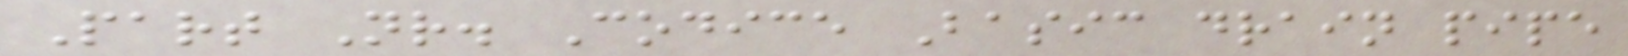Part Nr. Codice Basic drain pipe
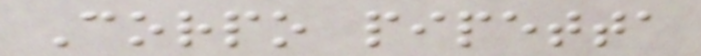Corpo pipetta
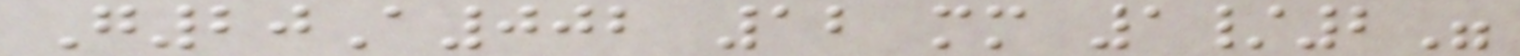G20A002 12 mm 1/2"
